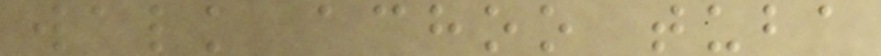walk achoo tuba
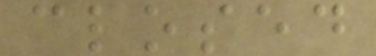closed
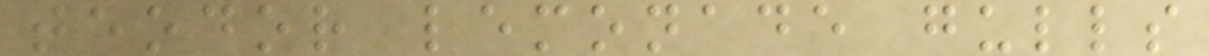teodor lemonade gulls
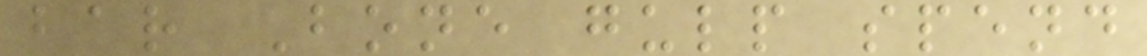bar Bone gulp spend
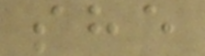she
